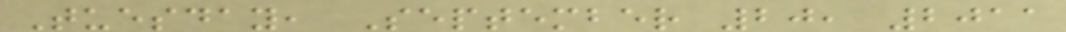Tuesday, September 20, 2011
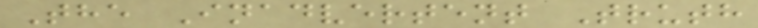The Inadvertent Truth
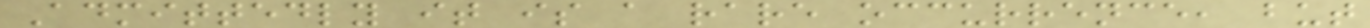Admittedly it is a rare occurrence, but
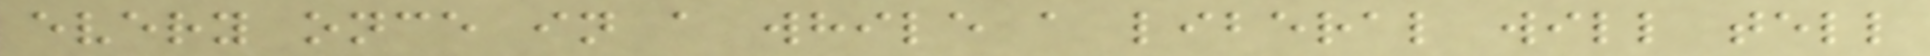every once in a while a liberal will tell
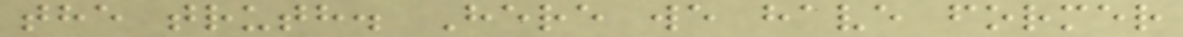the truth. Here we have former
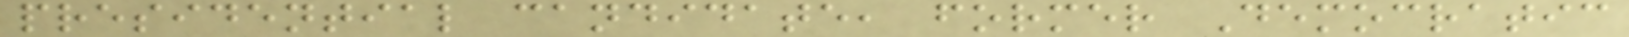presidential candidate, former Democratic
